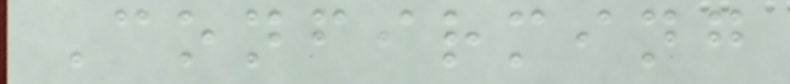Confirming
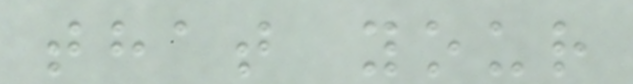that your
